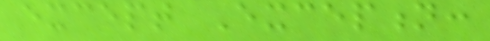except Exception:
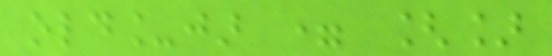old_jar = []
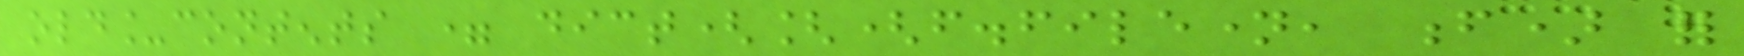old_contents = dict([(f.filename, f) for
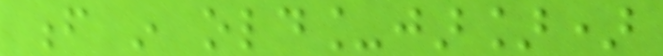f in old_jar])
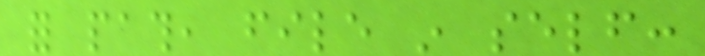for path, file in self:
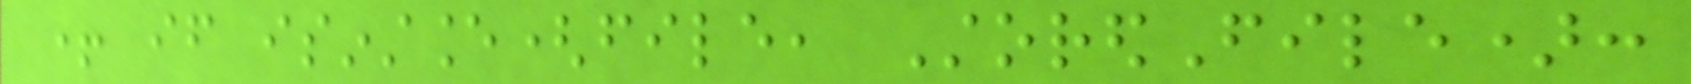+ if isinstance(file, StoredFile):
